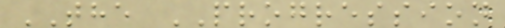THE PROGRESSION
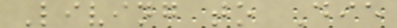Living to Die
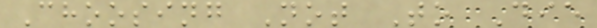Choosing Not To Die
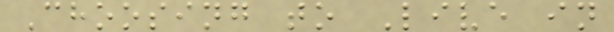Choosing to Live in
